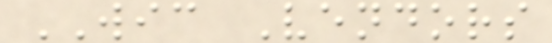WIC Vendors
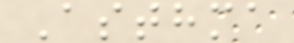Asthma
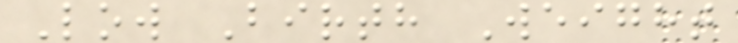Low Birth Weight
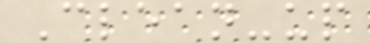Clean-up
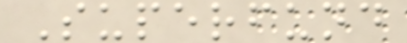Superfund
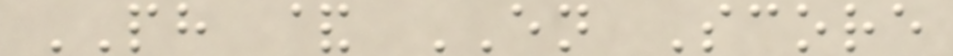PH & EN Score
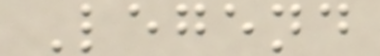Legend
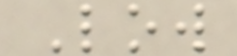Low
